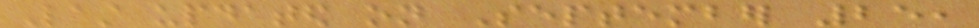Last updated on September 25,
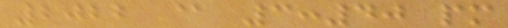2022 @ 3:40 pm
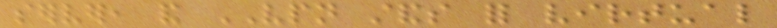server, and VPN stands for virtual
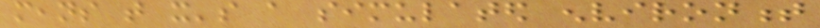means that it's a simulated environment
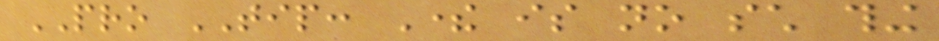PRO TIP: There is no such thing
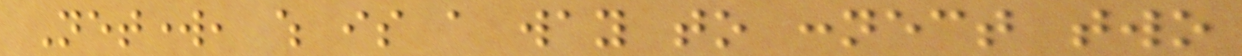Network, which is a way to connect two
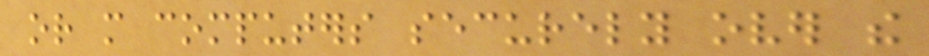or more computers securely over the
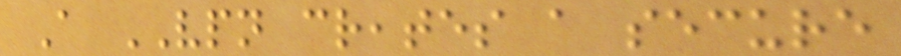A VPN creates a secure
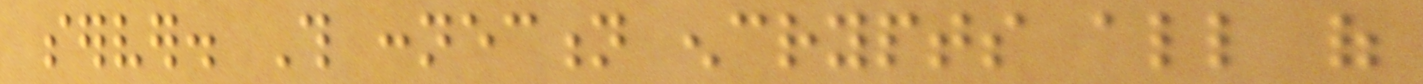server. This connection encrypts all of
